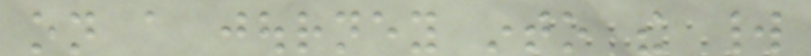on a journey into the world
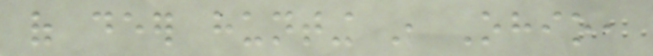of deer hunting in Ohio,
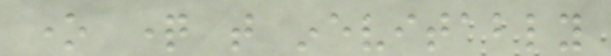one question that inevitably
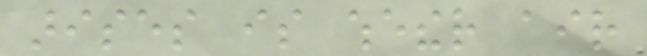arises is whether air
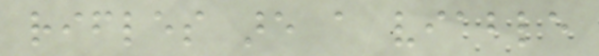rifles are a viable
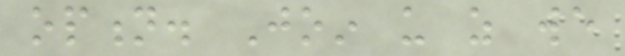option. Join us as we
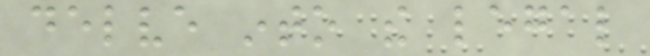delve into the legal
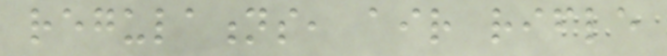regulations, air rifle
